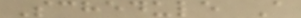Schedule A
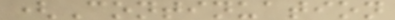(Continuation
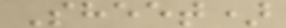Sheet)
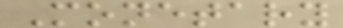Monetary
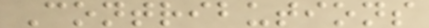Contributions
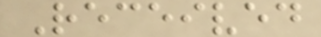Received
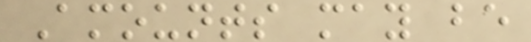Amounts may be
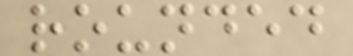rounded
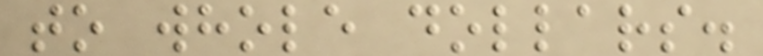to whole dollars.
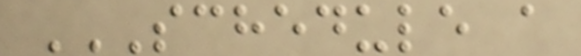SCHEDULE A
